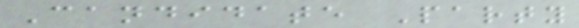Candidate Party
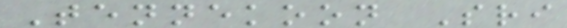Tennekoon Sri
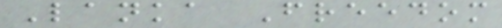Lanka Freedom
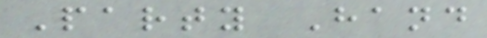Party Hand
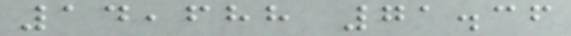14,688 71.36
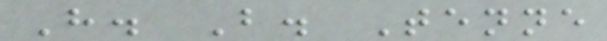H. B. Tenne
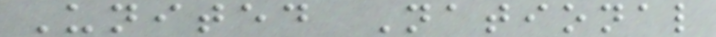United National
